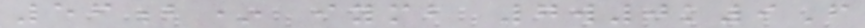56b* iymb 7w0k9F
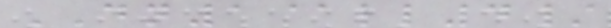DN1@ll4/
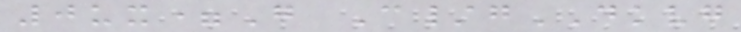0ux=G C/gDKVG
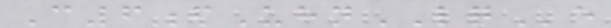C6fUhnLQe
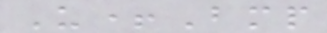U+Bmp
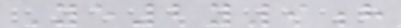Ye2y9h
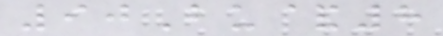90Bu&8
